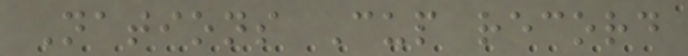Nations Cup record
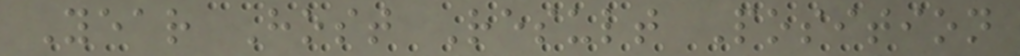Year Host Result Position
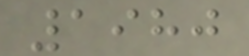1980
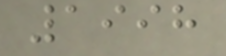1998
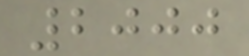2000
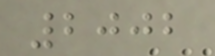2002
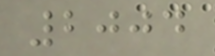2004
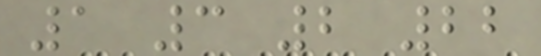1 3 2 22
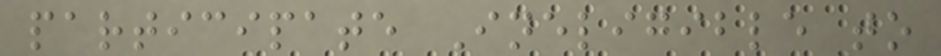participate Ineligible to
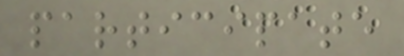participate
